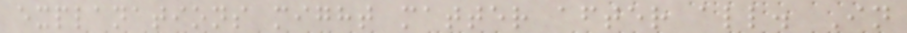explanations might matter after all. In
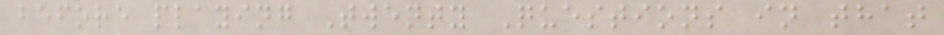before playing Twenty Questions in that
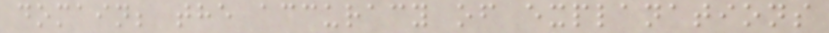domain; the accuracy of explanations
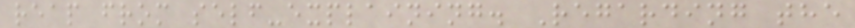reap from self-explaining. Regarding the
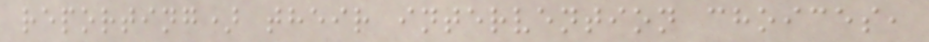reporting) their intervention choices,
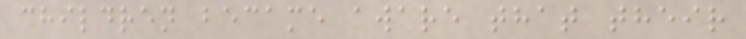children became aware that their
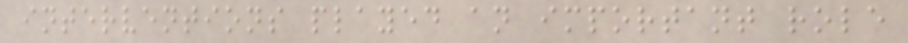interventions played an important role
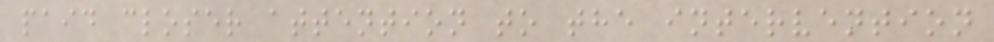paid closer attention to the intervention
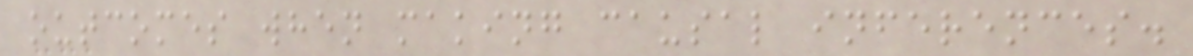outcomes when making causal inferences.
